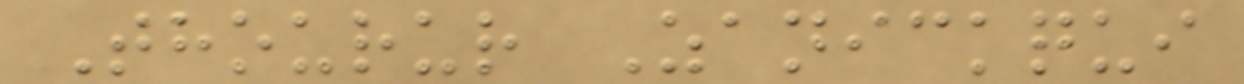Thourur Zanickqui
